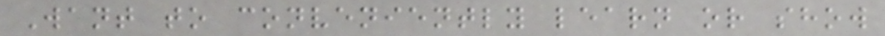Want to conveniently learn or show
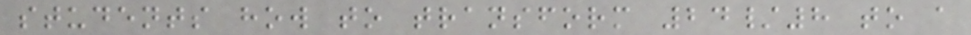students how to transform 24/8 to a
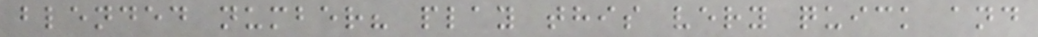blended number? play this very quick and
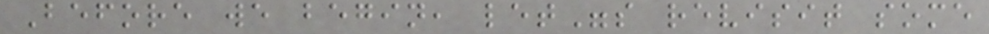Before we begin, let"s revisit some
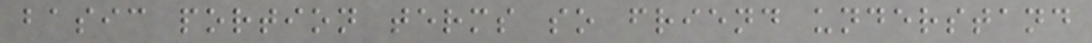basic portion terms so friend understand
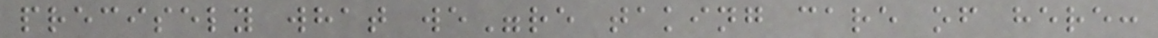precisely what we"re taking care of here:
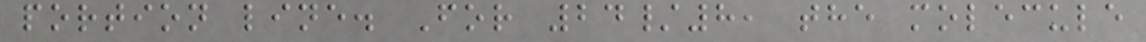portion line. For 24/8, the molecule
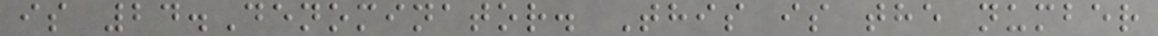is 24.Denominator. This is the number
